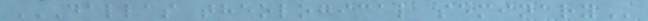DALLAS THEOLOGICAL SEMINARY
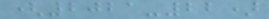(2021-22)
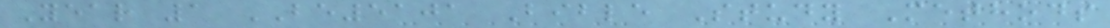Year 1 BE5101 Bible Study Methods
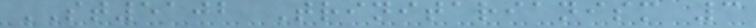ST5102 Trinitarianism 3
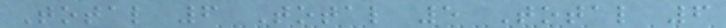Total 6 Total 5 Total 6
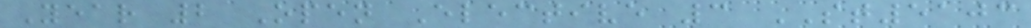Year 2 Open Elective 3 ST5103
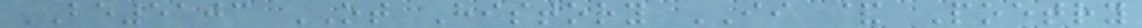BE5103 OT History II & Poetry
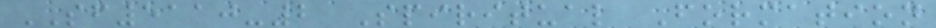SF5110-2 Spiritual Formation
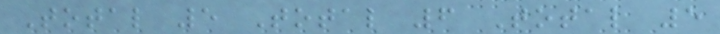Total 5 Total 6 Total 5
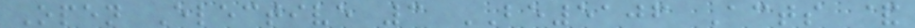Open Elective 3 BE5106 Acts &
